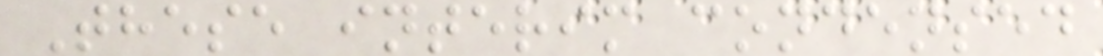These interim condensed
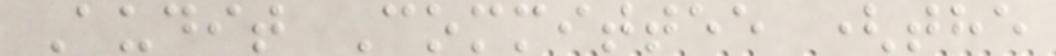Audit Committee (the
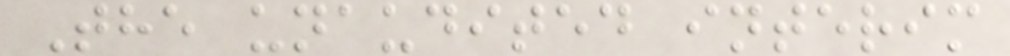The unaudited interim
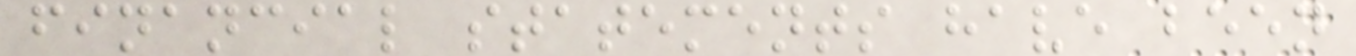financial statements have been
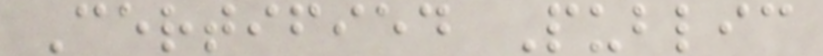Certified Public
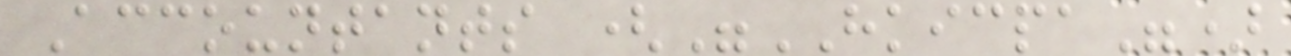Accountants ("HKICPA")
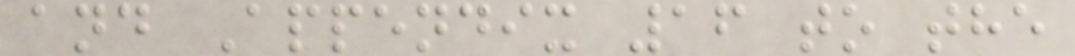and Appendix 16 to the
